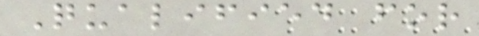Qualified for
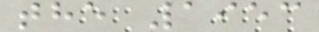the 1953
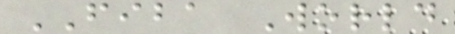FIBA World
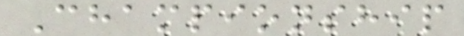Championship
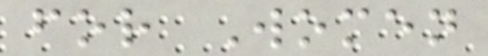for Women
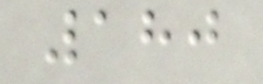180
